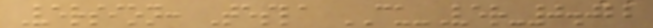Version: Tesla CU-Ver-0.022
